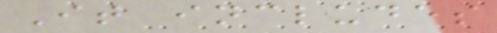It includes
